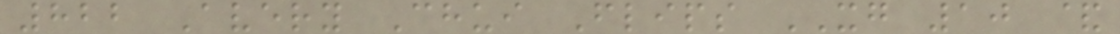822 Avery Chui Flips XG 10 &
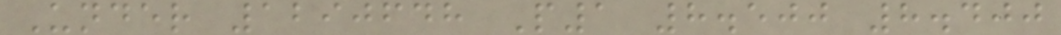Under 1290648 P1 8.500 8.400
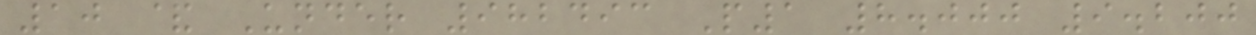10 & Under 982493 P1 8.000 9.200
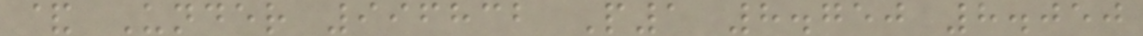& Under 996832 P1 8.750 8.050
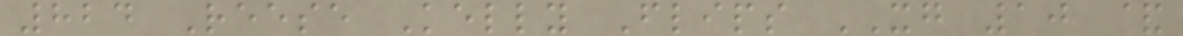824 Reese Kelly Flips XG 10 &
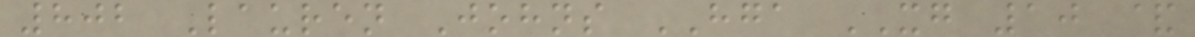802 Lauren Johns HGA XG 10 &
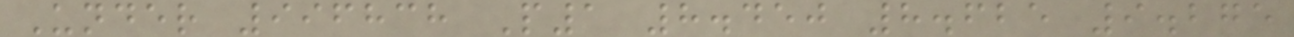Under 996838 P1 8.450 8.625 9.275
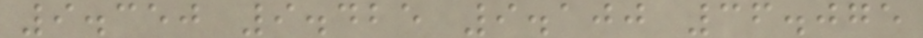9.350 9.425 9.100 36.075
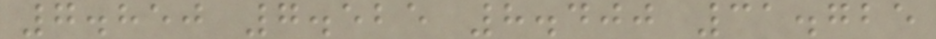7.850 7.525 8.400 31.725
